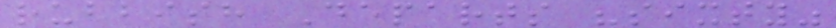rubbish Departs "sixty"
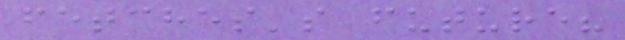fetches's future?
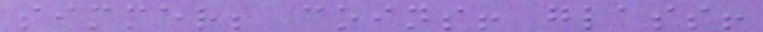simmer; coins! glass!
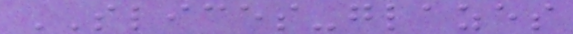SLICES-glazes
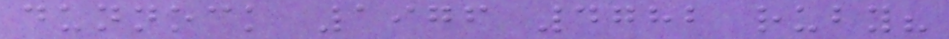dunnock 1976 4782 ruby?
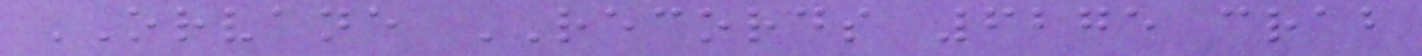ORVANE RECORDS 6275 crab
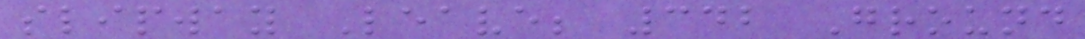slipway Leave; 342 Ground
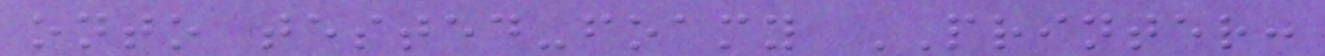onto tested-foamy PRINTER:
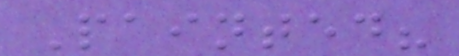Painted?
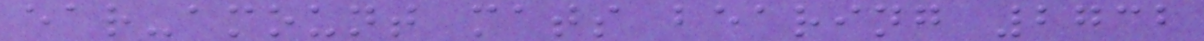ear-amount mats bearing 2732
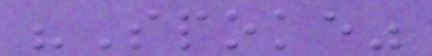"Spoke"
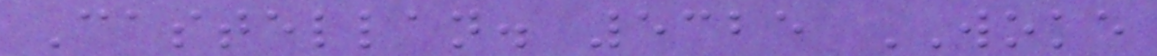Castellan. 5325 WOKE
